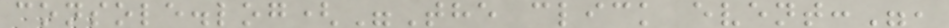console.log("The click event:",
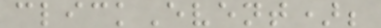clickEvent);
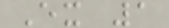Ex 1
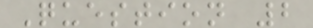Question 2
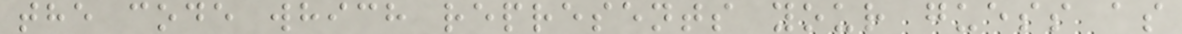the code which represents your guess as
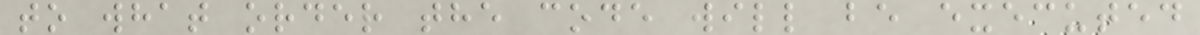to what order the code will be executed
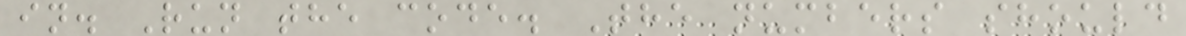in. Run the code. The numbers should
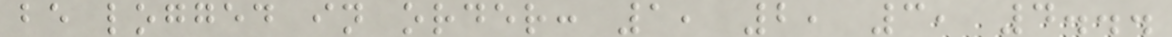be logged in order: 1, 2, 3, 4...
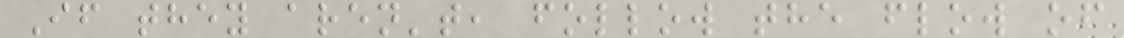If they aren't, follow the flow of
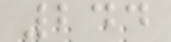244
